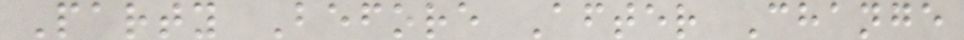Party Before After Change
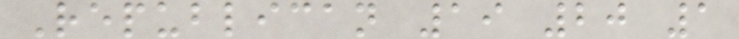Republican 19 20 1
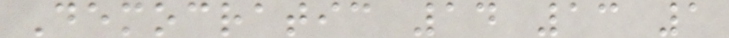Democratic 14 13 1
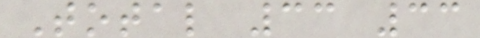Total 33 33
